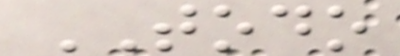TODO
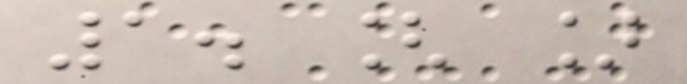1. [ ]
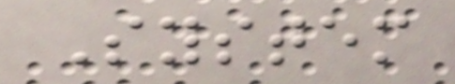System
